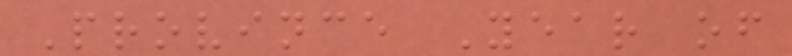Province Year of
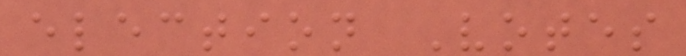election Votes
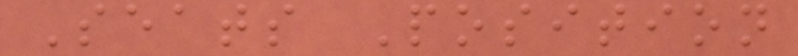Seats Position
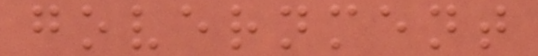government
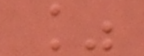%
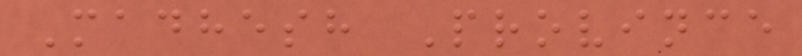Madhesh Province
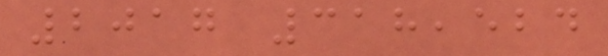2017 318,524
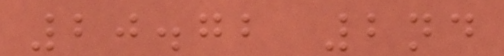20.72 2nd
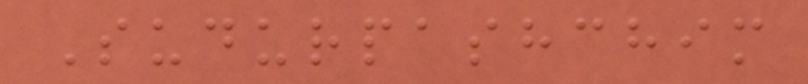Sudurpashchim
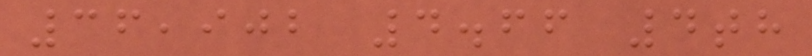36,902 4.66 4th
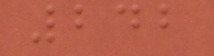242
